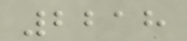2218
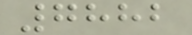7882
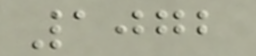1072
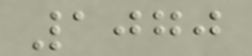1070
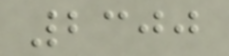2300
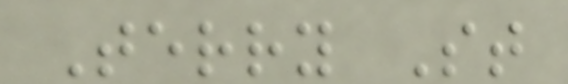Terry St
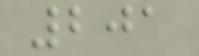201
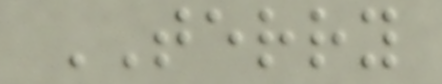TERRY
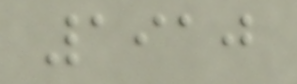1910
